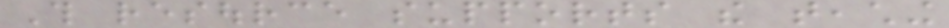This resource supports the teaching
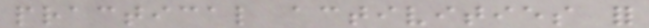practical activities for
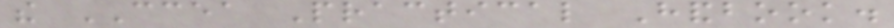the CCEA Practical Handbook.
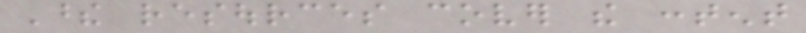These resources cover the content
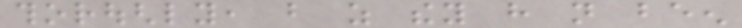thoroughly, but as they have not been
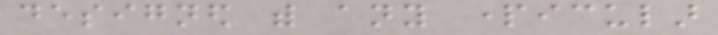designed with any particular
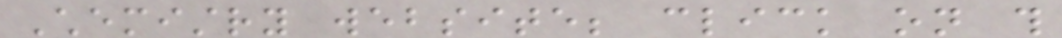Chemistry website; click on this
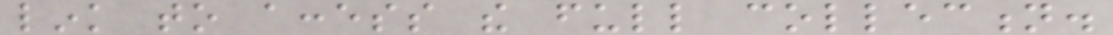link to access the full collection.
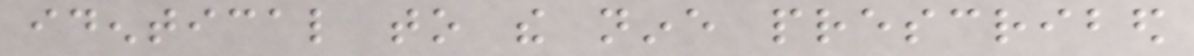identical to the nine prescribed
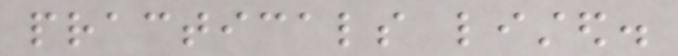practicals listed.
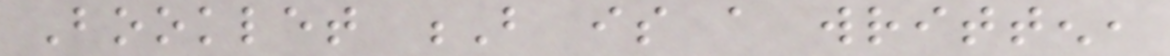Booklet B is a written,
